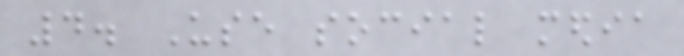4. Use social media
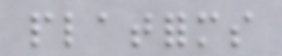platforms
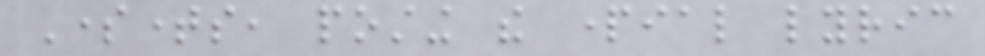Sometimes, posting the partial lyric
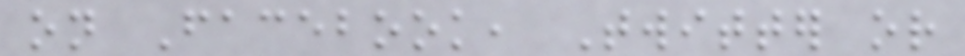on Facebook, Twitter or
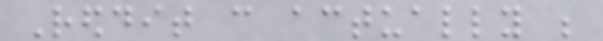Reddit can actually be
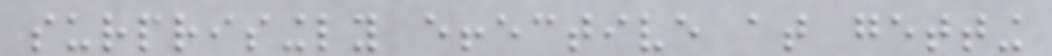surprisingly effective at getting
